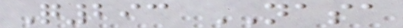Q293 NASA
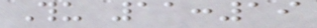Thu 11:19
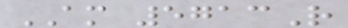AM 5713R
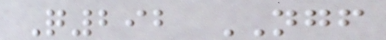Q292 NGF
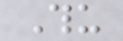Thu
